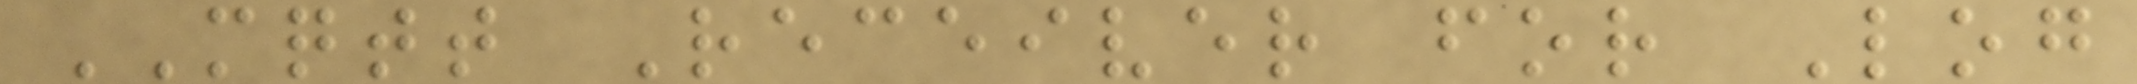MQTT Receiver for Log
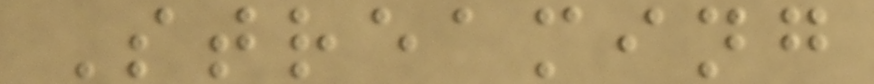Streaming
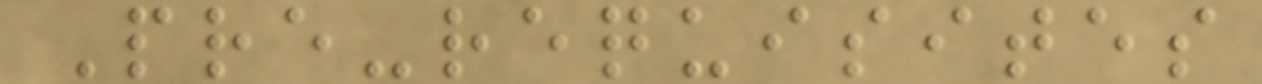Pre-requisites
